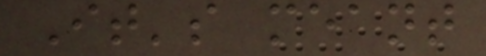It's meant
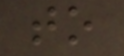to
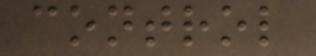control
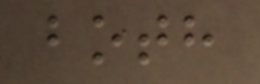both
